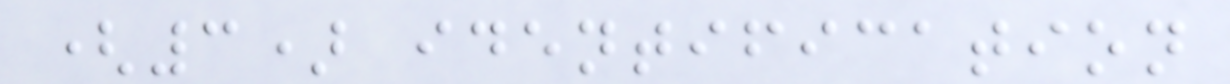(3) identification
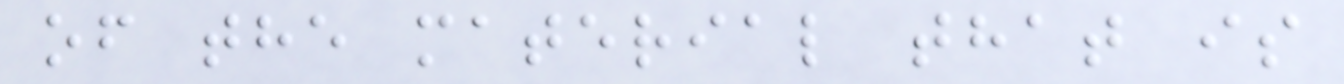of the material that is
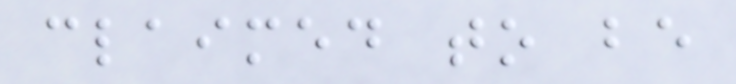claimed to be
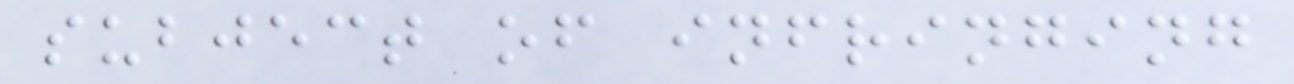subject of infringing
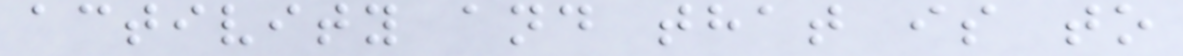activity and that is to
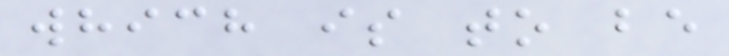which is to be
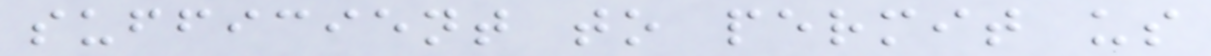sufficient to permit us
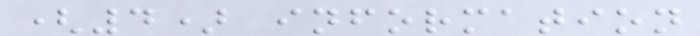(4) information
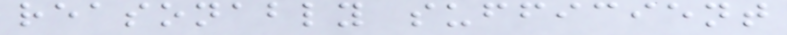reasonably sufficient
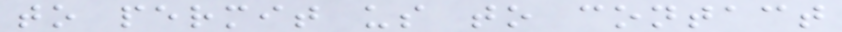to permit us to contact
